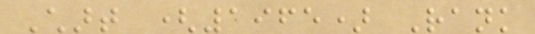Chart (1965) Rank
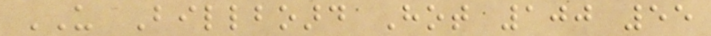US Billboard Hot 100 55
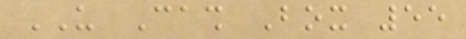US Cash Box 55
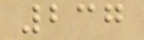237
